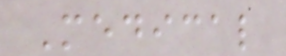Medical
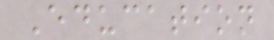Education
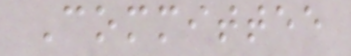Committee
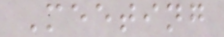Meeting
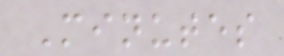Minutes
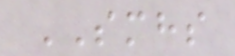SMHS
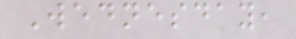Wednesday,
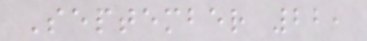September 22,
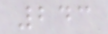243
